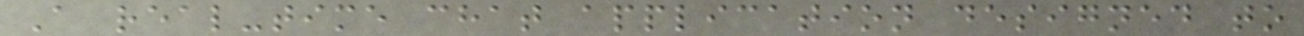A real-time chat application designed to
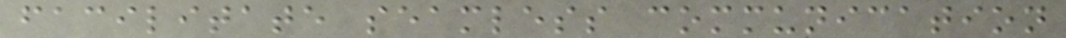facilitate seamless communication
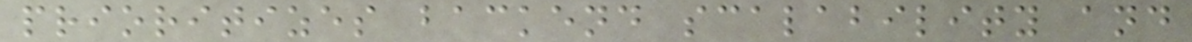prioritizes backend scalability and
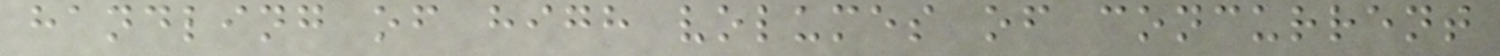handling of high volumes of concurrent
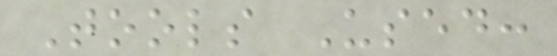Tools Used:
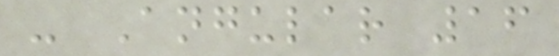- Angular 16
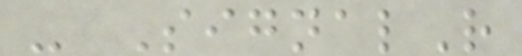- SignalR
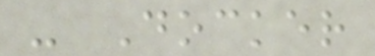- Docker
